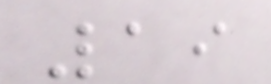19
